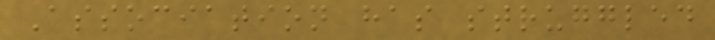Association has struggled
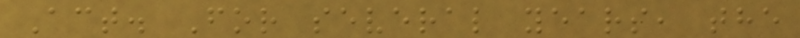Act. For several years, the
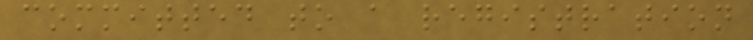committed to a registration
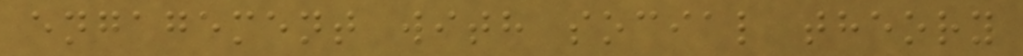engagement with social theory
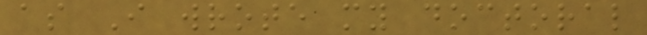as I wrote my doctoral
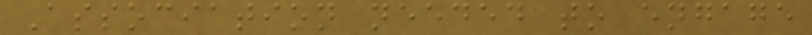Association needed to engage
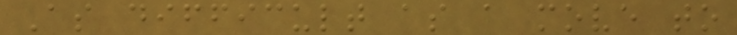As difficult as a move to
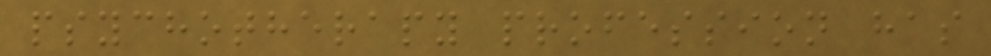psychotherapy profession has
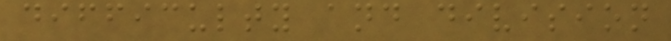difficulty and division
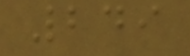249
